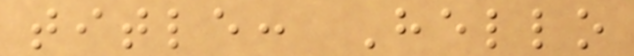title: Hello
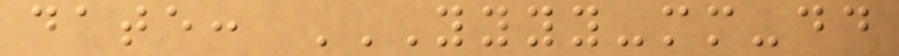date: YYYY-MM-DD
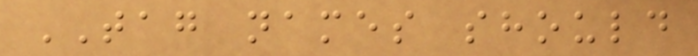TAG names should
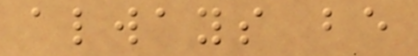always be
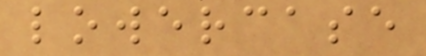lowercase
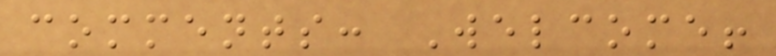comments: Welcome!
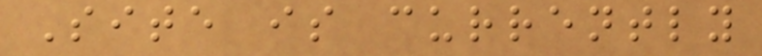Site is currently
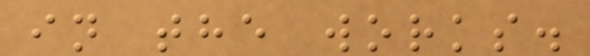in the works.
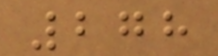278
